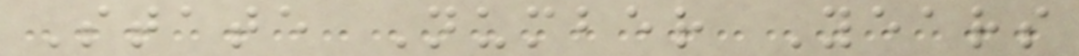State Number Years
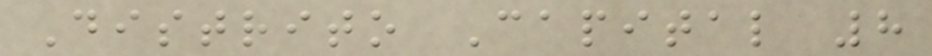Distrito Capital 8
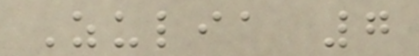Zulia 7
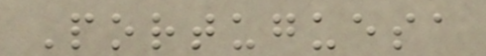Portuguesa
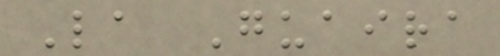La Guaira
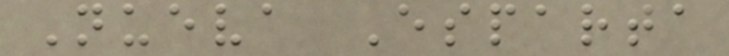Nueva Esparta
